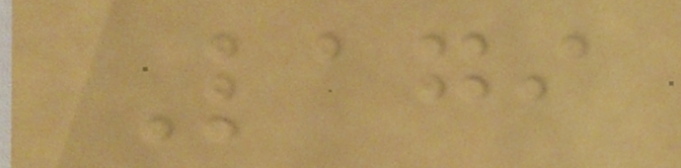Lagi
